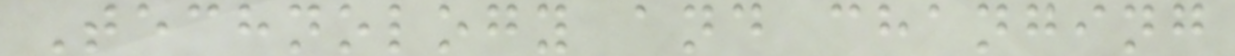Technology and changing
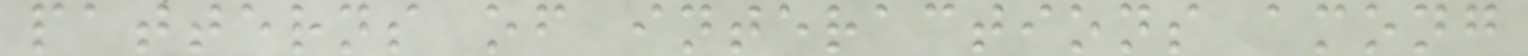patterns of interactions among
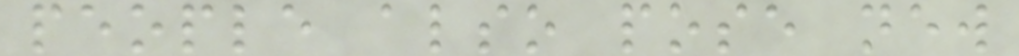people also pose new
